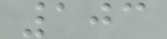103
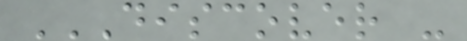DISCOVER -
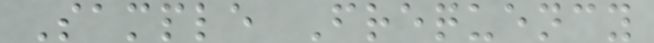Sample Frequency
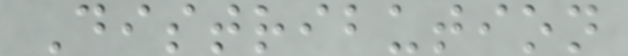Distribution
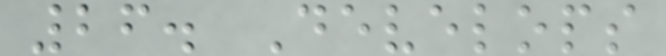26. Develops
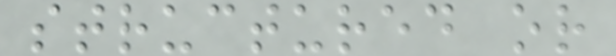structured or
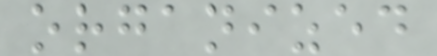organized
